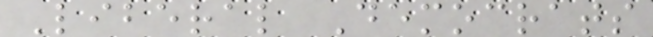Liberal Democrats
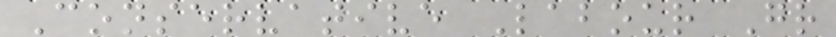Conservative Labour Gr
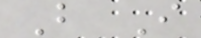B I
